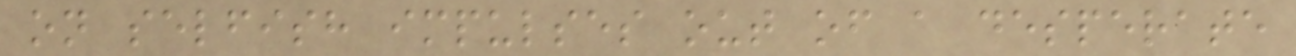on selfish impulses out of a desperate
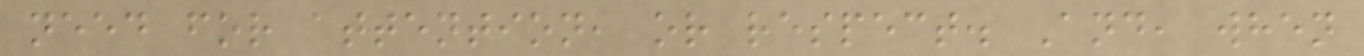need for attention, or respect. And, when
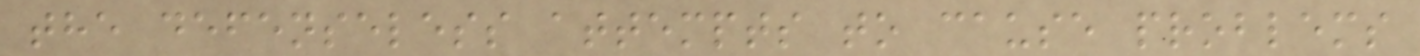the defenseless attempts to cause problems
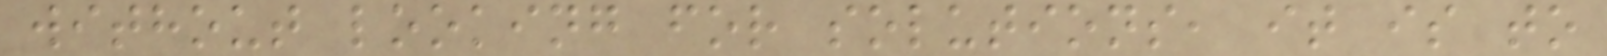without looking for solutions, it is to
